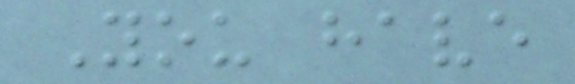You have
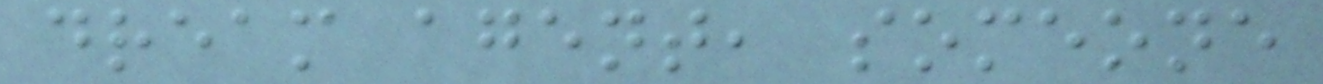dream agent, someone
